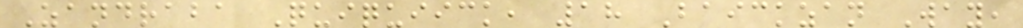Zandraba Quiquiick, 18 Baickzan Way,
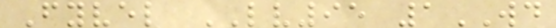Fyvel LV95 1WD
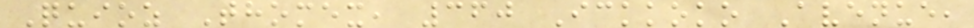Quioz Thomex, 360 Ickkoko Avenue,
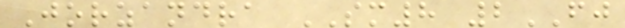Jorzandra SM8 2FJ
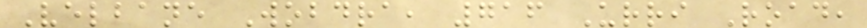Velbane Wobdra, 716 Urri Road,
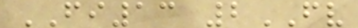FI13 2FV
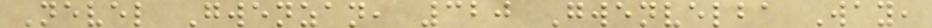Nevel Gwenzan, 320 Gwenvelba Way,
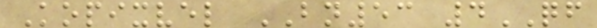Kopixvel BN53 4QF
